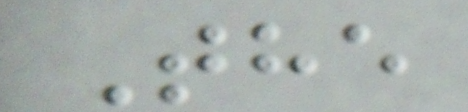The
